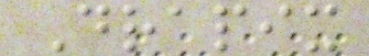Drapix
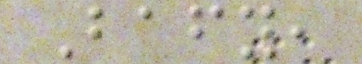Bafy,
